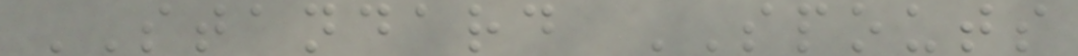STANDARD SPOUTS
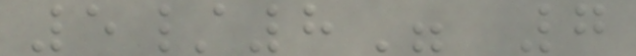5/8" 7
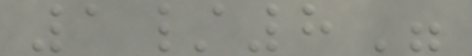1/8"
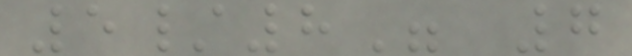5/8" 7
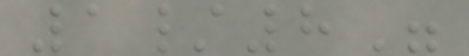1/8"
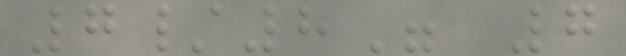7/8" 7
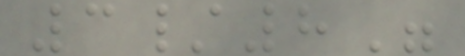3/8"
